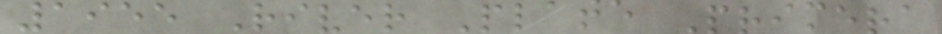1955 River Plate Primera
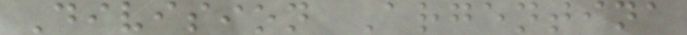Division Argentina
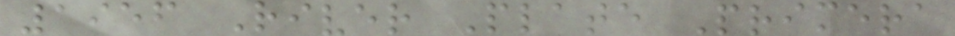1956 River Plate Primera
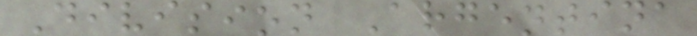Division Argentina
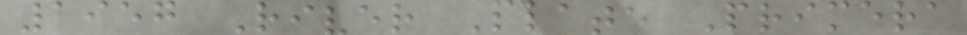1957 River Plate Primera
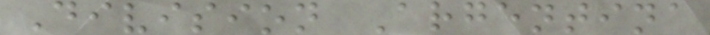Division Argentina
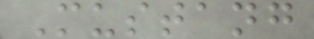Mustang
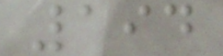194
